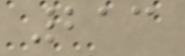213
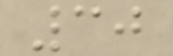30
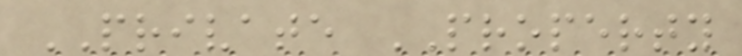PRIVATE PROPERTY
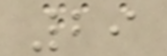29
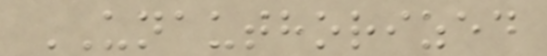UNAUTHORIZED
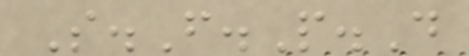S.F.P.D
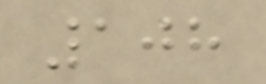108
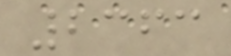2363
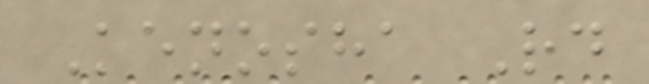Kenosha Rd
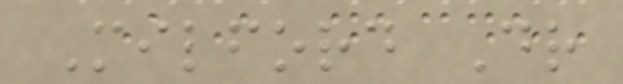Milford Dr
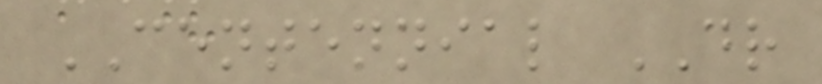CENTENNIAL DR
